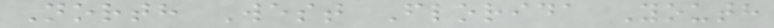North West Florida Youth
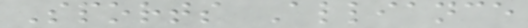Sports Alliance
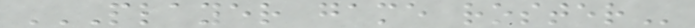PLAYER GAME ROSTER
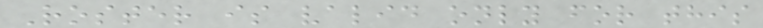Roster is valid only for this
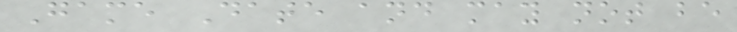Game Date and may not be
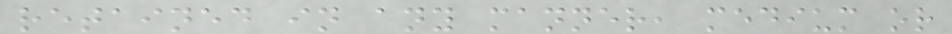retained in any manner, medium or
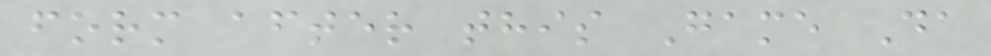form after this Game Da
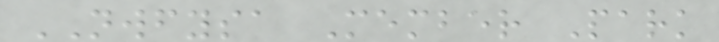NWFYSA Member Park
